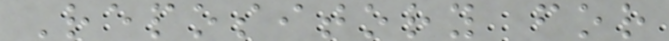Repository for
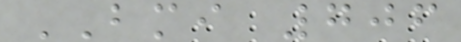BMI 706
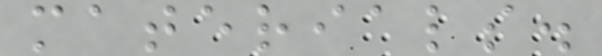materials.
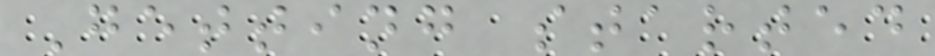Getting started
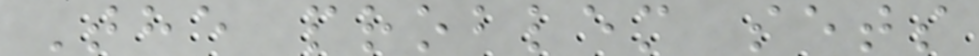The problem sets
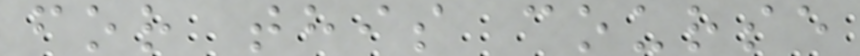for this course
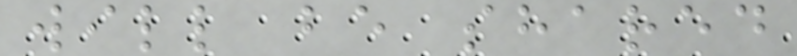will be shared
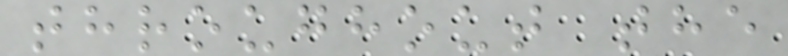throughout the
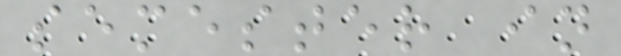semester in
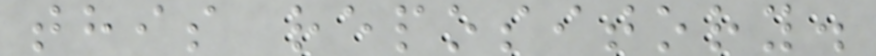this repository.
